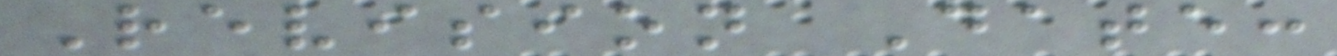Revision Date:
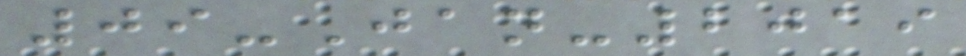09-Jan-2019
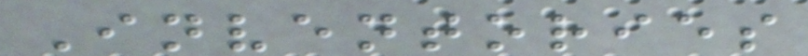Inventories
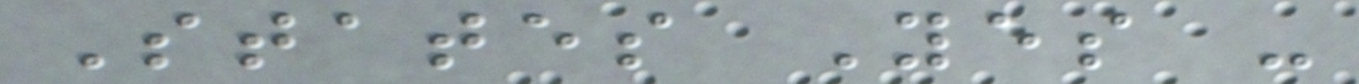States Yes -
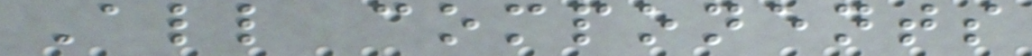All components
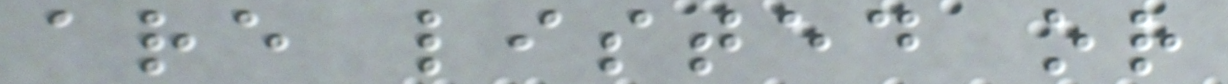are listed or
